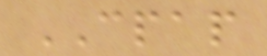CPAP
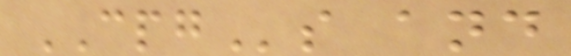CPGs and
